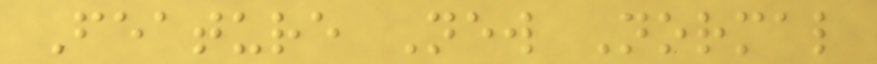Feature New Normal
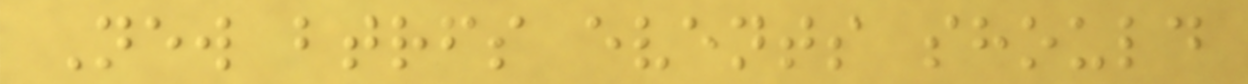New btrfs events should
